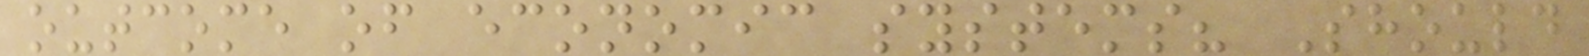outcome of economic systems? Should
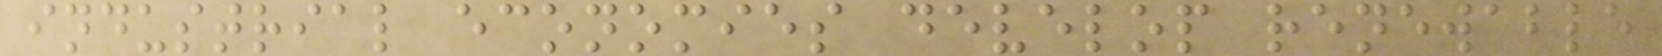industrial economies develop renewable
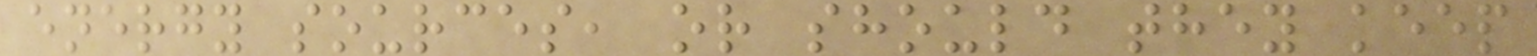energy sources, or should they keep
